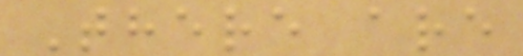There are
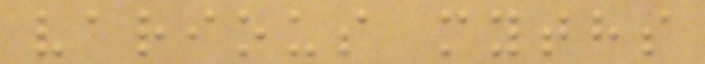various myths
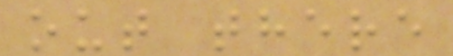out there
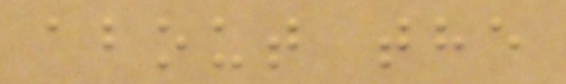about the
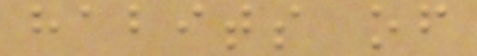habits of
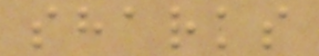sharks
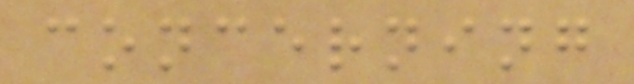concerning
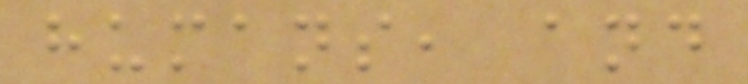humans, and
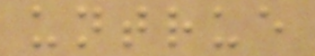untrue
